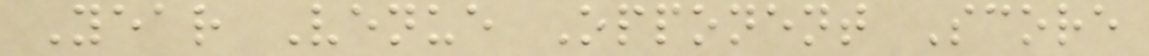Year Venue Opponent Score
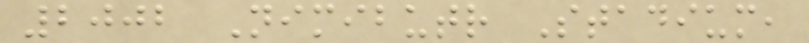2002 Nimibutr Stadium,
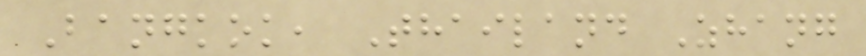Bangkok, Thailand Zhang
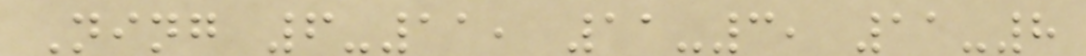Ning 6-11, 11-3, 11-8
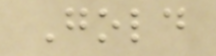Gold
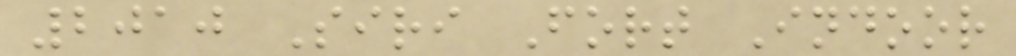2010 Siri Fort Indoor
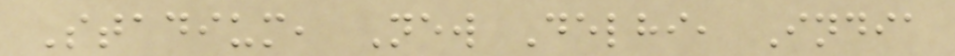Stadium, New Delhi, India
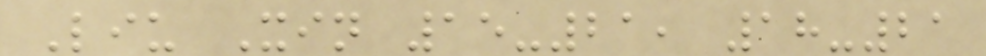Liu Xin 15-21, 18-21
